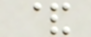&
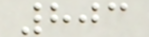803
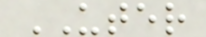UTER
